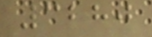3280
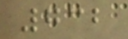732
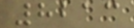8213
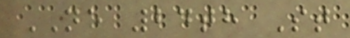NE 24th St
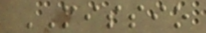MISSIO
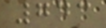743
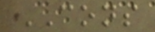CONS
